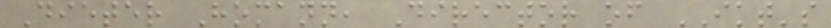Dieter Homann, Director of IKT's
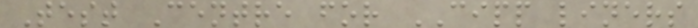Test Centre for CIPP liners
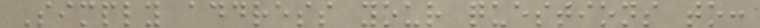Simply address your questions to:
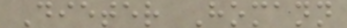Dieter Homann
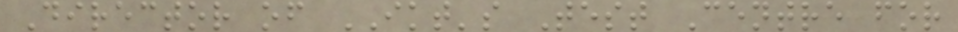Director of IKT's Test Centre for
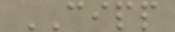CIPP
